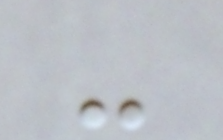-
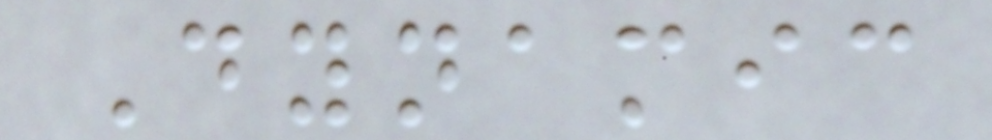Dynamic
